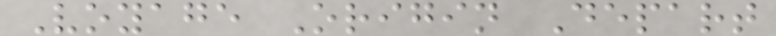Voyage Origin Depart
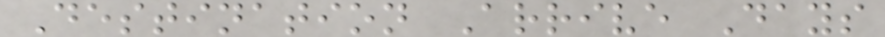Destination Arrive Days
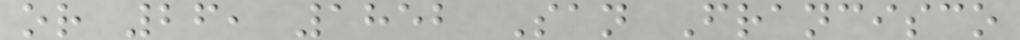or 26, 1852 San Francisco
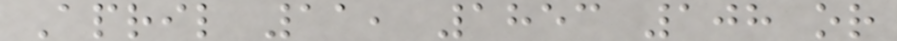April 11, 1853 108 or
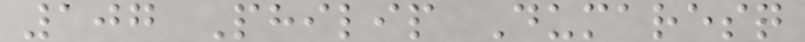107 Philip Dumaresq
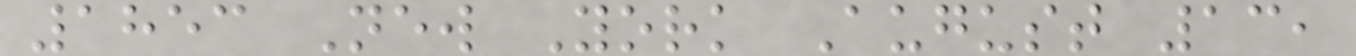1853 New York August 13,
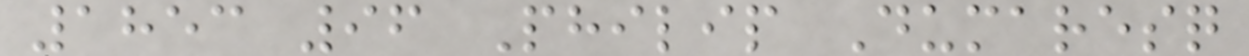1853 96 Philip Dumaresq
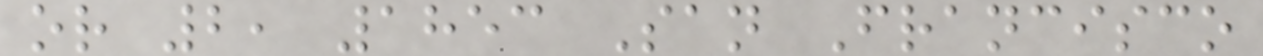or 2, 1853 San Francisco
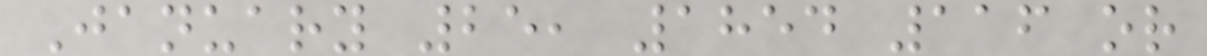January 25, 1854 116 or
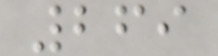269
